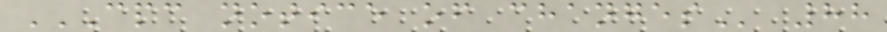CPC NOTICE OF CHANGES 88
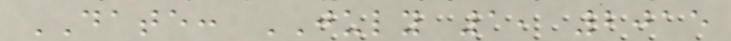DATE: JULY 1, 2015
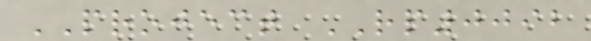PROJECT RP0092
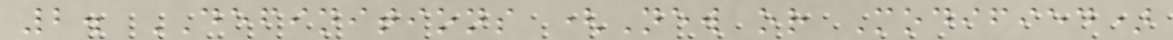2. DEFINITIONS (New or Modified)
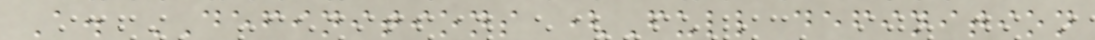A. DEFINITIONS (Full definition
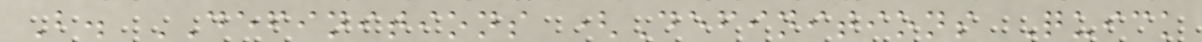B. DEFINITIONS (Definitions Quick
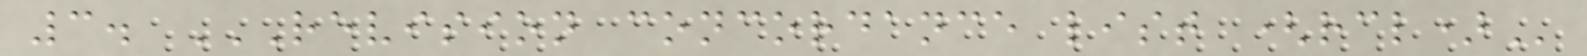3. REVISION CONCORDANCE LIST (RCL)
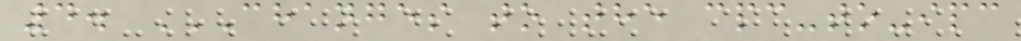4. CHANGES TO THE CPC-TO-IPC
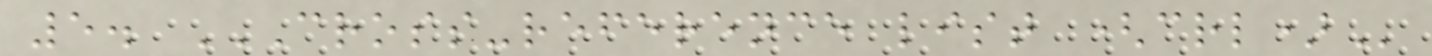5. CROSS-REFERENCE LIST (CRL)
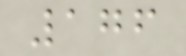176
